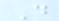D
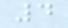4
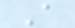A
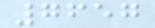7657
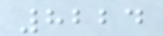8224
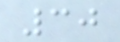30
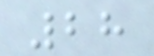28
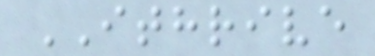ITHRIVE
